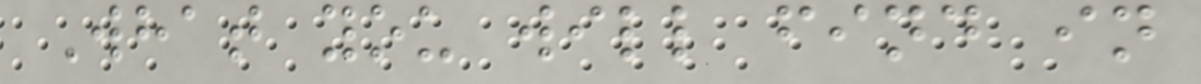What you will find in
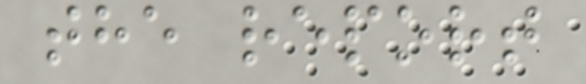the report
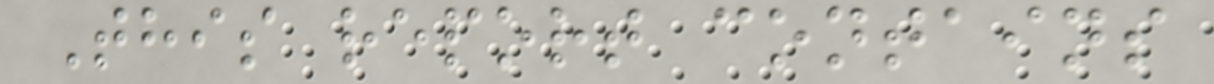This report contains
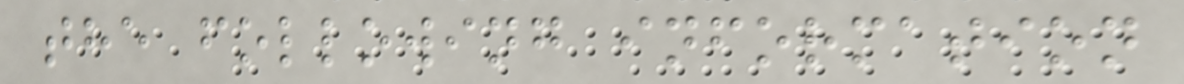the following information
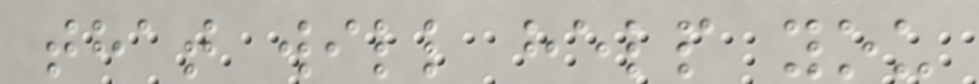that will help you
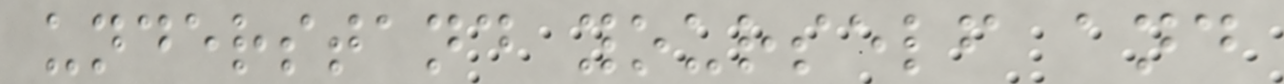understand yourself and
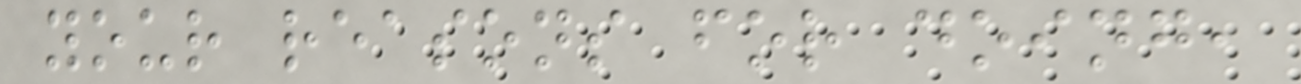your reasons for doing,
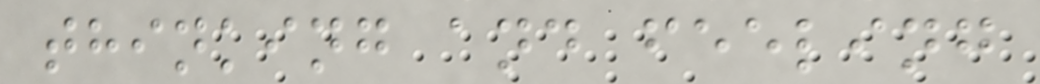thinking and feeling
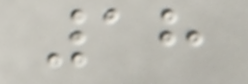18
